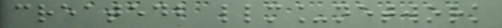createdb llm_network
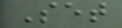Set
